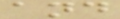and
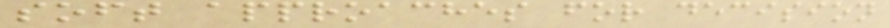soft approaches for decision
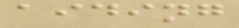aiding
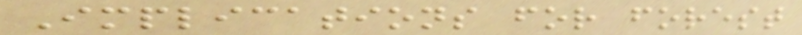Implications for forest
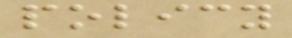policy
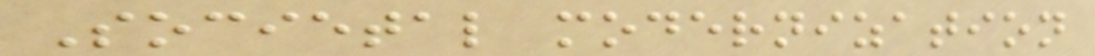Societal modernization
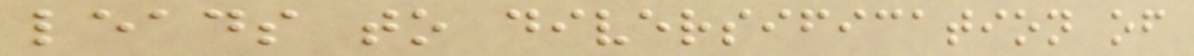leads to diversification of
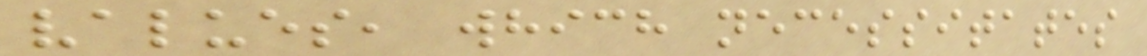values, which necessitates
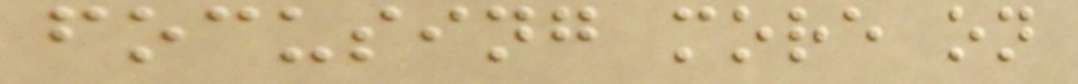focusing more on
